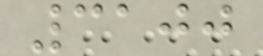3100
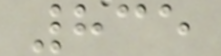835
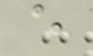e
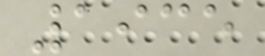1935
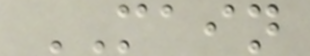MAIN
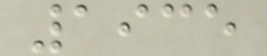1935
